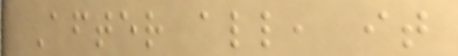After all, it
